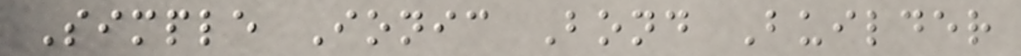Simple Ionic Bond Builder
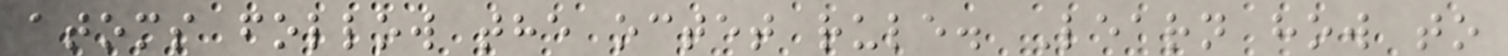atoms follow the octet rule. Learn how to
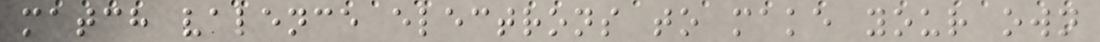match valence electrons to make your own
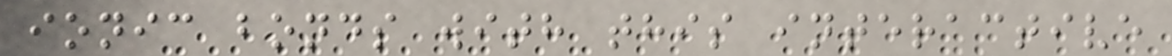ionic bonds with this interactive
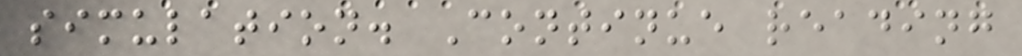simulation. Continue reading
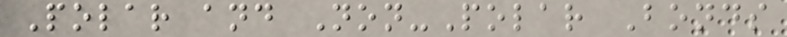Polar and Non-Polar Bonds
